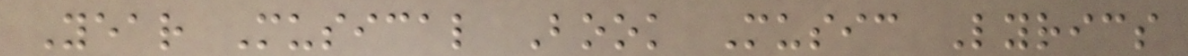Year Musical Book Music Lyrics
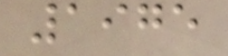1975
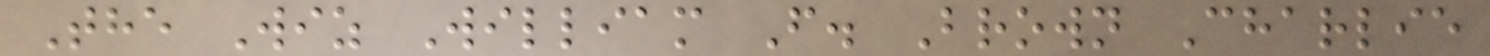The Wiz William F. Brown Charlie
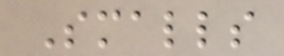Smalls
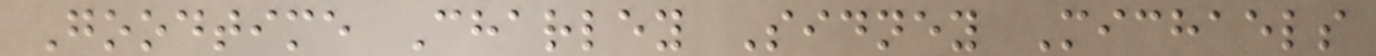Goodtime Charley Sidney Michaels
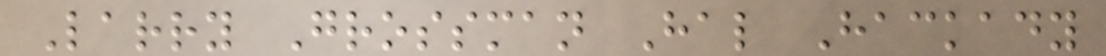Larry Grossman Hal Hackady
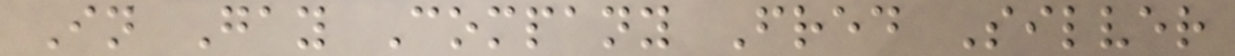In Gay Company Fred Silver
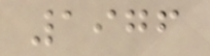1976
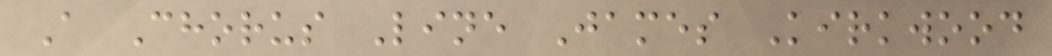A Chorus Line James Kirkwood
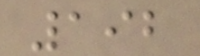192
